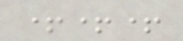+++
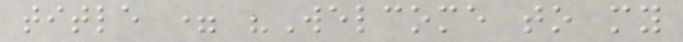title = "Welcome to my
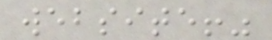website!"
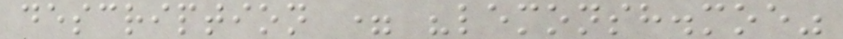description = "lemonsh.moe"
